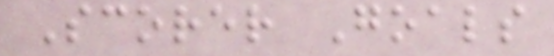Scorer Goals
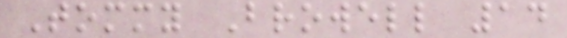Tommy Browell 14
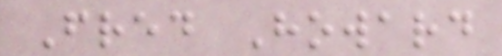Fred Howard
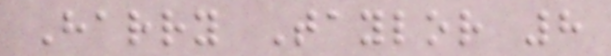Harry Taylor 8
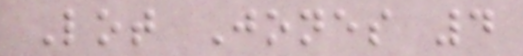Lot Jones 4
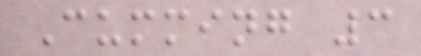Cumming 3
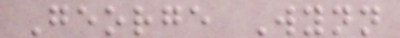George Wynn
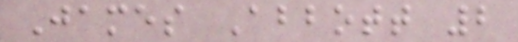James Abbott 2
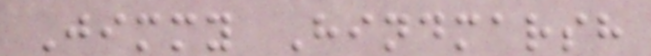Jimmy Hindmarsh
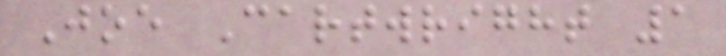Joe Cartwright 1
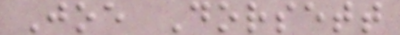Joe Dorsett
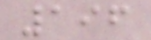196
